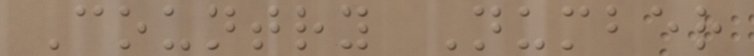Country Number
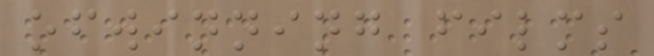ofwinning films
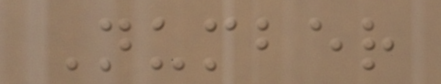Number
